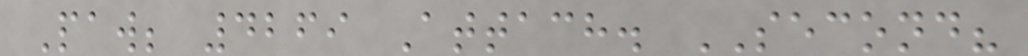Paw; 4269 Attach. SECOND?
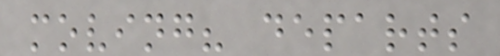moving? departs
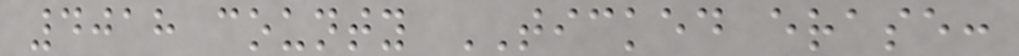4018 county TICKED erase:
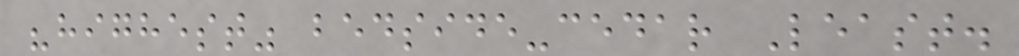"highest" bedside-cedar Least.
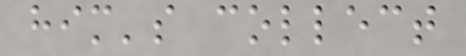him's collect
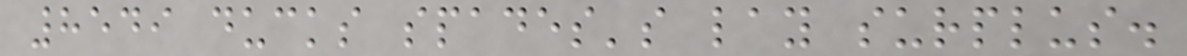8549 ducks spades's lay surplus.
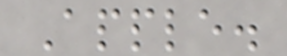Apple.
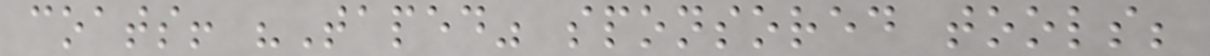coats! "Taped" sponsored tools;
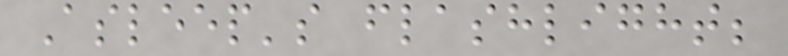Asleep's flashlight;
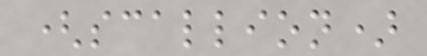(scallion)
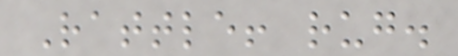Rattle! rug.
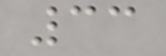33
